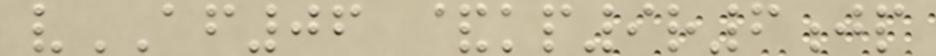vAF06 &kp9r6jp
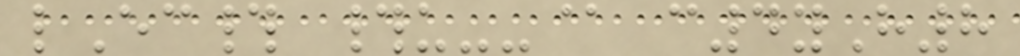lEc# #u--@ c4yH8
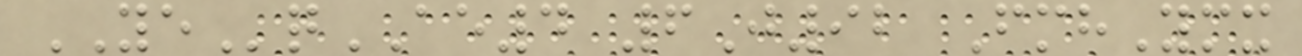YEqAE4 6J92 FmhYmx
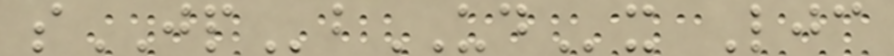sJPbUDx Ljc
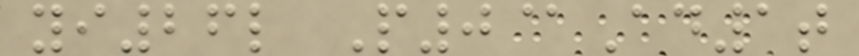yi26l P0@Ad1t
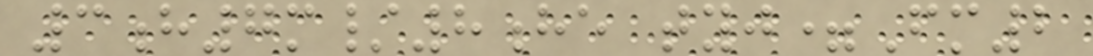3h7m/8he tyj=Fm2
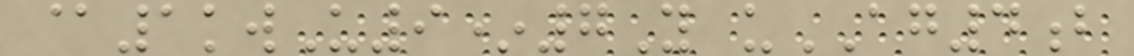@1kwU9*7Y uAG4b
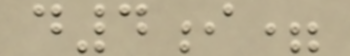d4i=
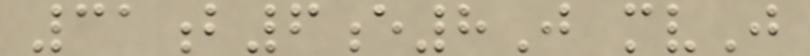31b6e8J mvJ
